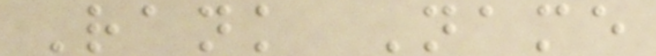Rank Name
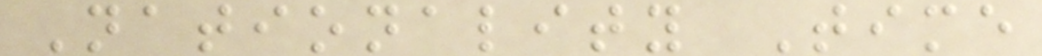Nationality Time
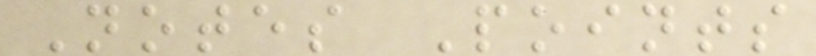Notes Points
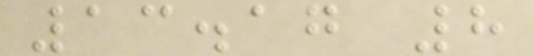13.17 8
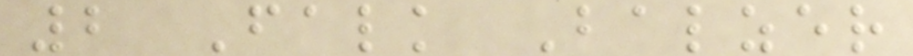2 Falk Balzer
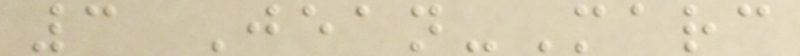3 Jean-Marc
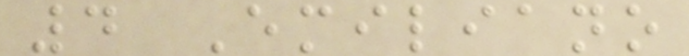4 Emiliano
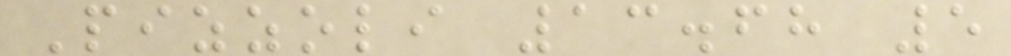Pizzoli 13.68 5
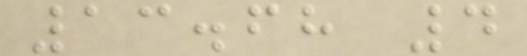13.68 4
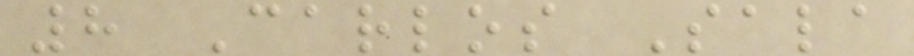8 Carlos Sala
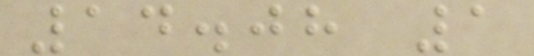14.08 1
